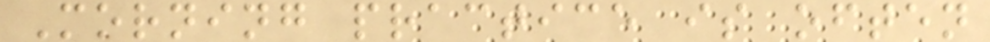Morning practice is often
